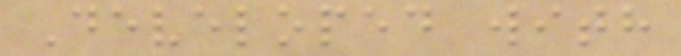Developed with
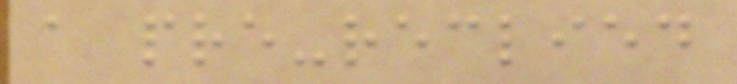a pre-reclied
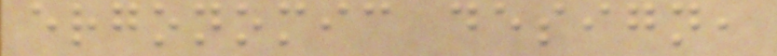ergonomic design,
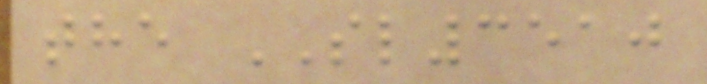the SL3510
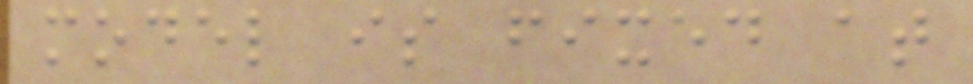model is fixed at
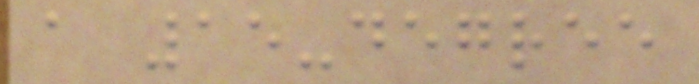a 15-degree
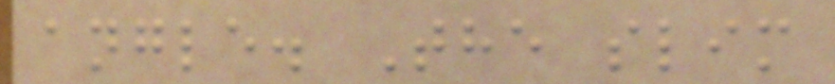angle. The slim
